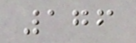176
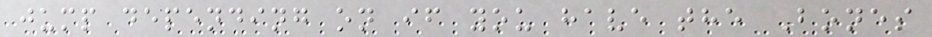jump depending on if you have the Bones
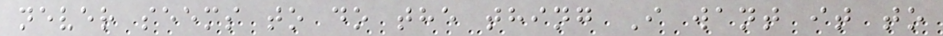never seems to do the thing I want it to
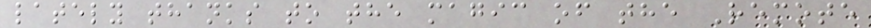lately thanks to the magic of the Remote
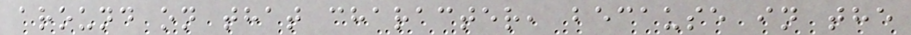around on that character, because in the
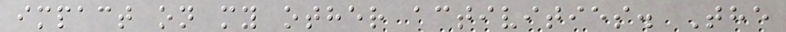impact on my other activities. The
